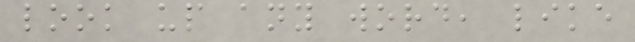look up any word, like
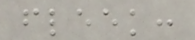fleek:
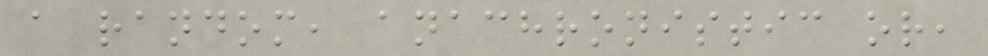a random, anachronistic or,
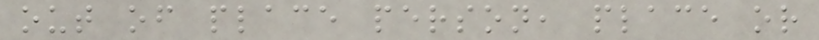out of place person, place or
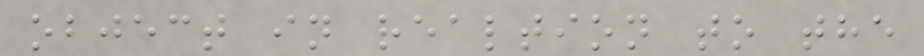object in realtion to the
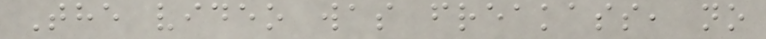The video was freakass, no
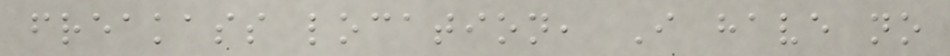freakass location, I have no
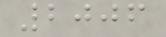2006
